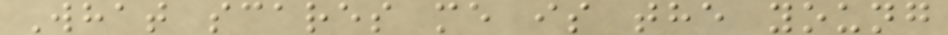What scares me is the young
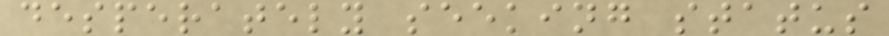desperately seeking status
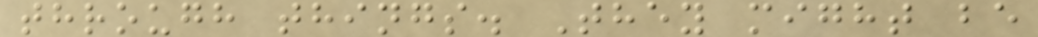through things. They might be
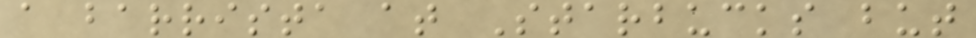a barrista at Starbucks but
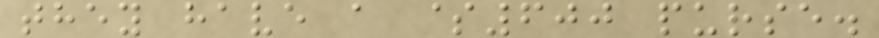they have a $600 purse.
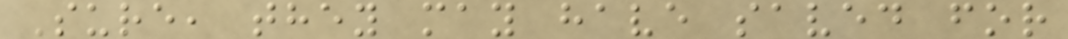Sure, they may have saved for
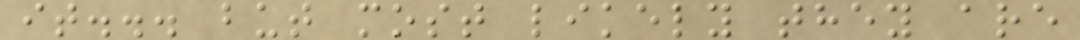it... but most likely they are
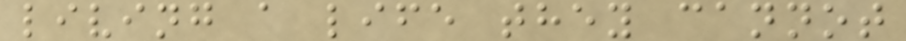living a life they cannot
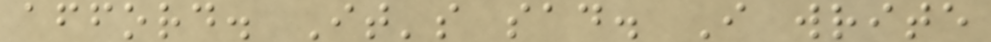afford. It's sad. I write
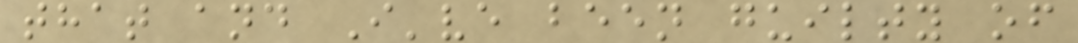that and I've been guilty of
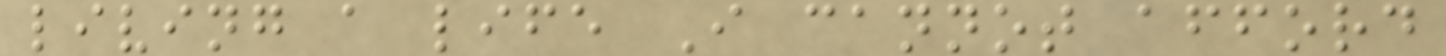living a life I cannot afford
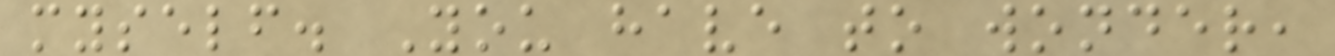myself. You have to wonder,
